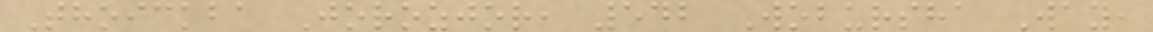Thoickba Jorozjor, 542 Wobursha Way,
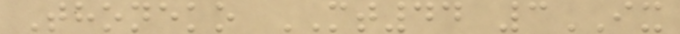Thoneko MT44 3IX
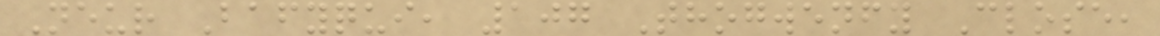Neur Bafyqui, 107 Thogwenfy Close,
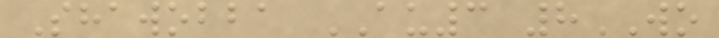Shawobba AU3 8WO
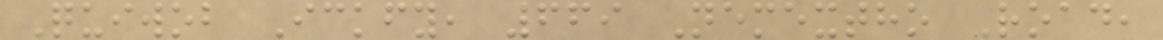Quiwob Ickfy, 669 Nemextho Road,
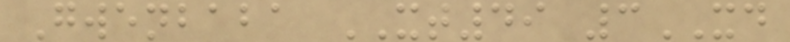Gwenbaba XT49 3XD
